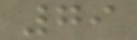79
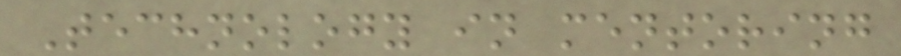Technology in mentoring
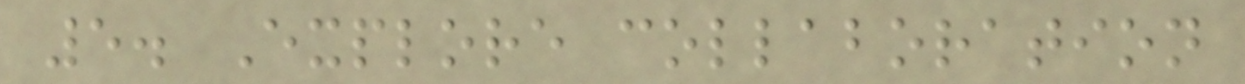5. Explore collaboration
